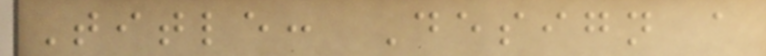Title: Design a
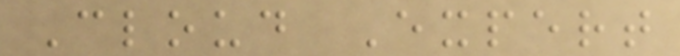Cloud Expert
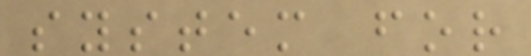system for
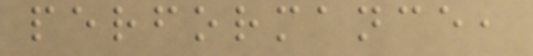performance,
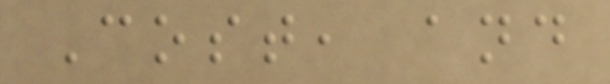Cost, and
